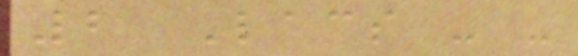2 Lacs - -
